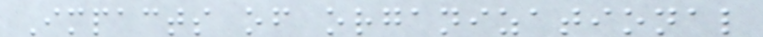Impacts of organizational
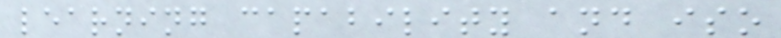learning capability and iso
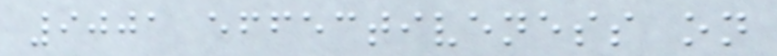9001 effectiveness on
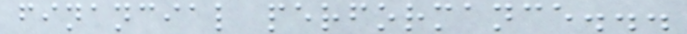financial performance...
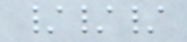///
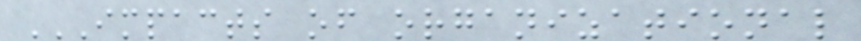IMPACTS OF ORGANIZATIONAL
